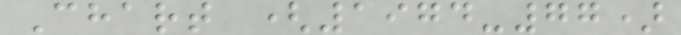Chart (1974-77)
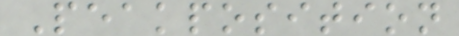Peakposition
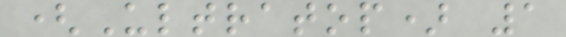(Ultratop) 1
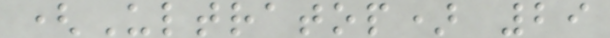(Ultratop) 29
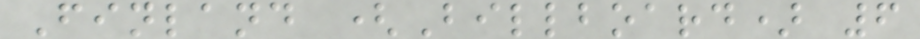Finland (Billboard) 6
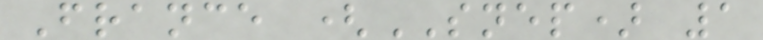France (SNEP) 1
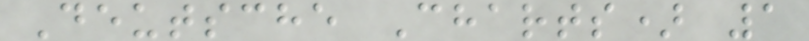Deutsche Charts) 1
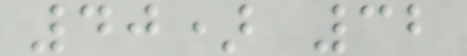40) 32
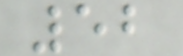52
